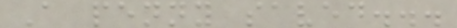A penny saved...
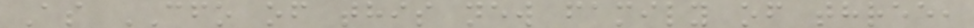As CFO of this new family of three,
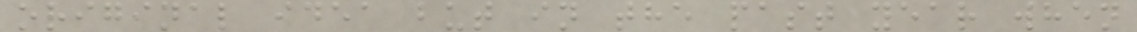original idea but in the past year when
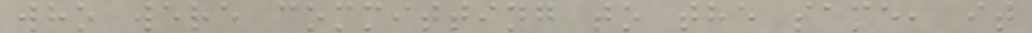who were committing to the same, it
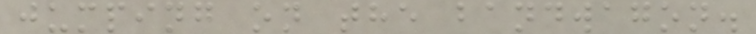jumping on the bandwagon.
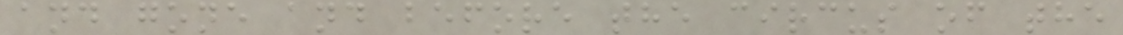and gone and before the circus of the
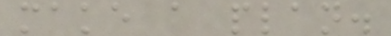make a plan.
